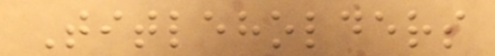Titleholders
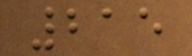215
